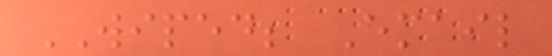WIPED; Email
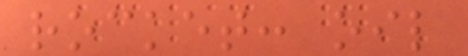rocket: oil
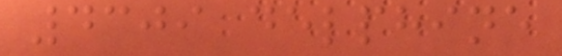4309 delphine
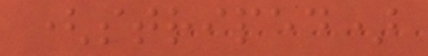(striped)
